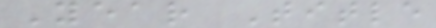Year Title
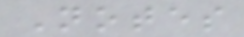Notes
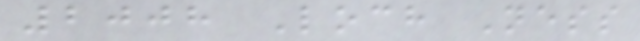2008 Loch Ness
